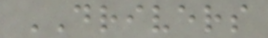DRIVERS
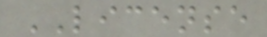LICENSE
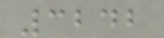3242
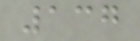137
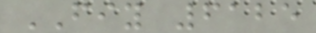FIY 6125
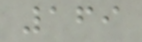169
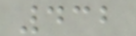432
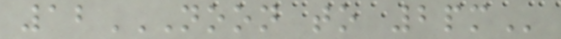12NOON TO 2PM
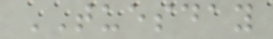TUESDAY
